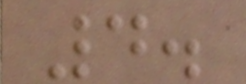4.
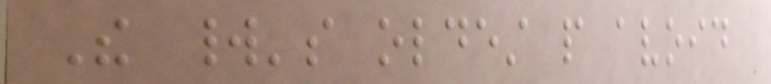The world's oldest people avoid
